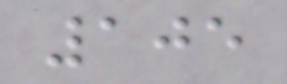105
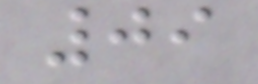09
